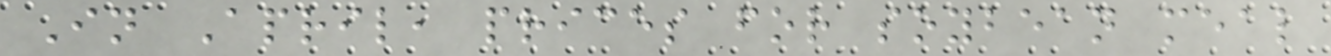In April, prices for soybean meal
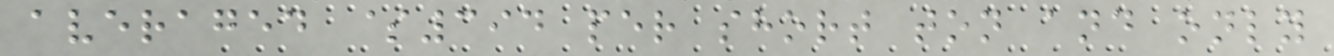averaged $394 per short ton and only
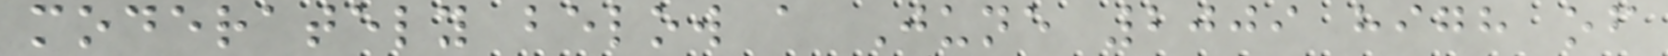moderately below a June 2009 high of
